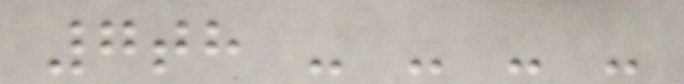7th - - - -
